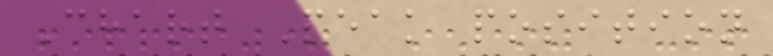Chart Peak position
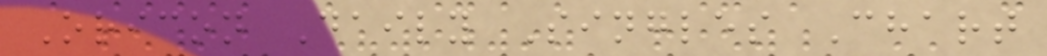Oricon Daily Singles Chart
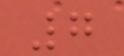7
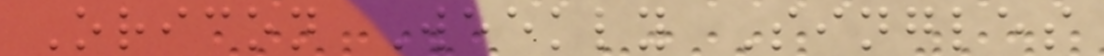Oricon Weekly Singles
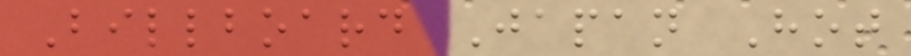Billboard Japan Hot
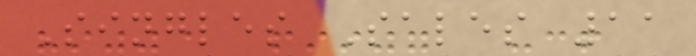Singles Sales 11
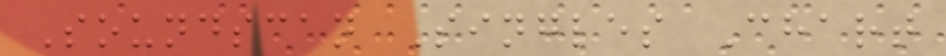Soundscan Singles Chart
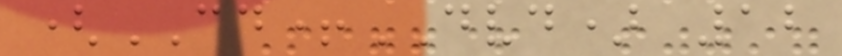(CD+DVD) 12
